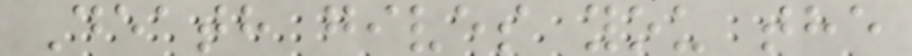Death gives you the
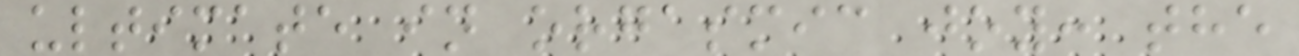ultimate in orgasmic joy: the
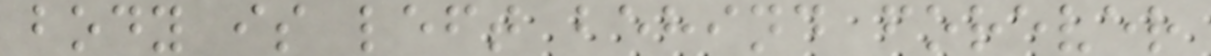body is left behind forever
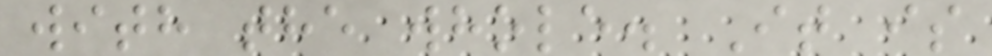with the whole. It is
